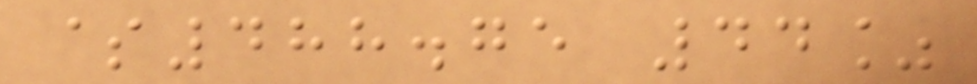$488.75 44%
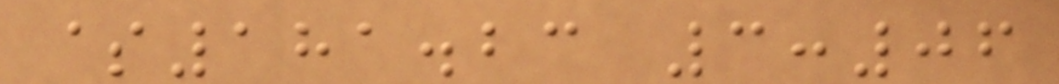$181.23 3:06
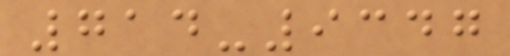714-9347
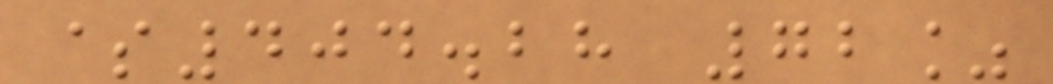$404.28 72%
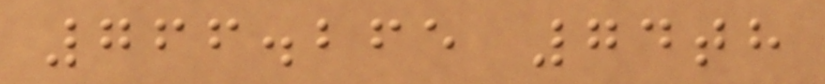766.265 74th
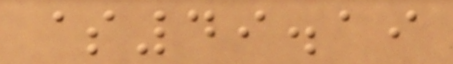$49.19
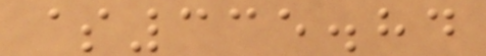$335.84
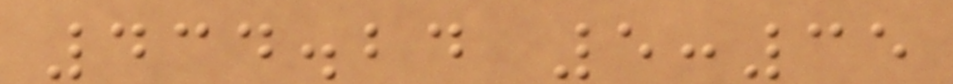434.24 5:35
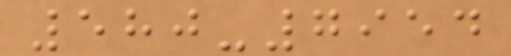580-7954
